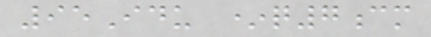95Idu *q7cm
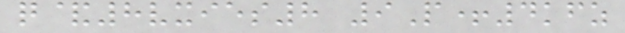q&8vxies8 9P+4kfz
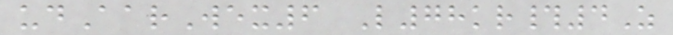udAarWex6 L78kr#4Z
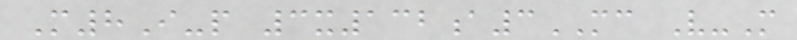M8I-p 3x132a3MC V-M
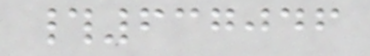#637046
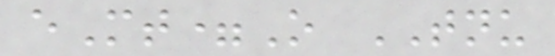eMt=O TNU
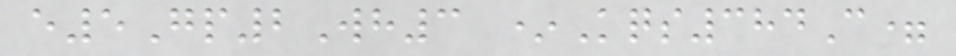e5Gp2Wh3 *Kqs384C=
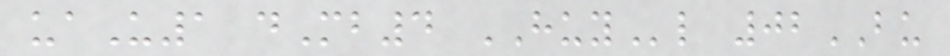uaU1 dMb4 HUYl 02BU
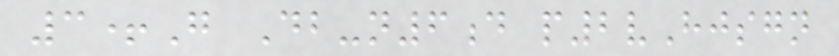3+G Db-n6d p2vHjsgn
